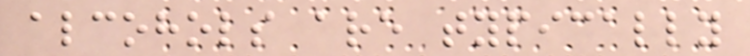alcohols are typically
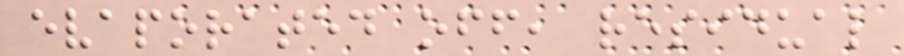evaporated off, residual
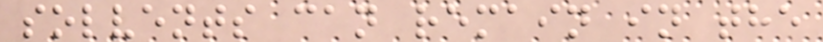solvents can remain in the
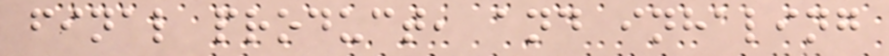final product, and inhaling
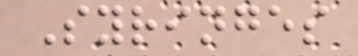Syringes
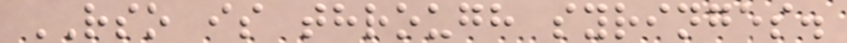RSO is through syringes.
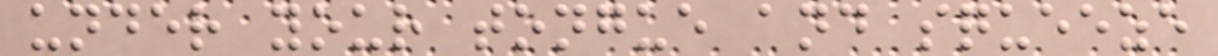under your tongue and squeeze
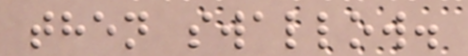then swallow.
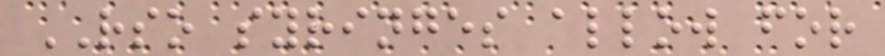RSO syringes allow for
